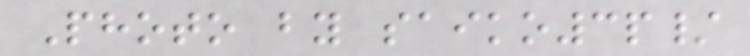Photo by saiko3p/
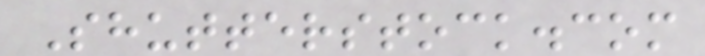Shutterstock.com
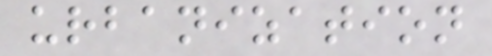urbanization
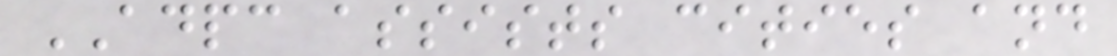ADPC assists cities and
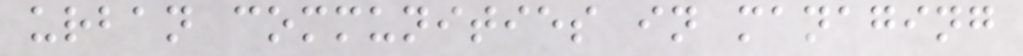urban communities in managing
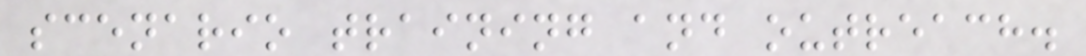scenario training and outreach.
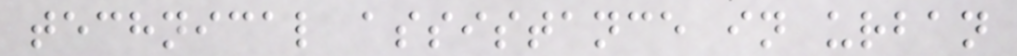technical assistance in urban
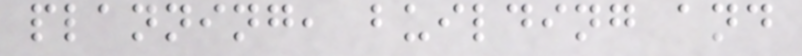planning, building and
